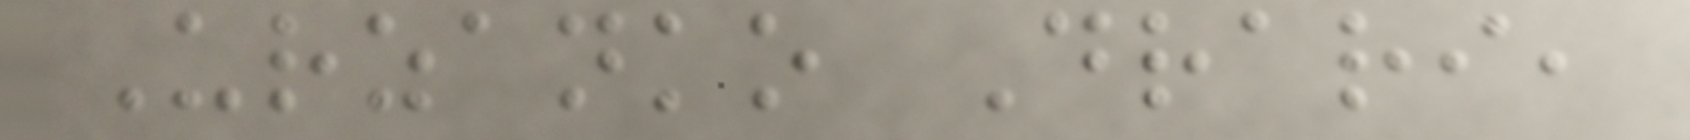Urzanko Drari,
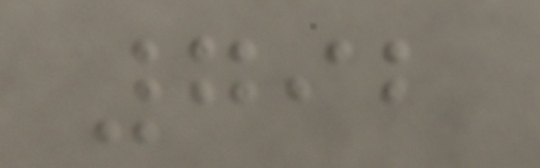792
